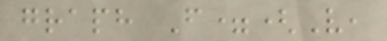graph F=(V,
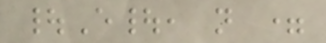|E|, n =
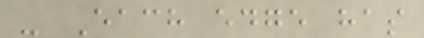- Each edge has
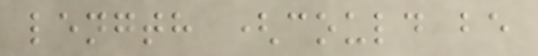length (could be
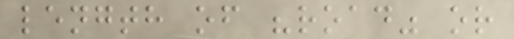length of "road" or
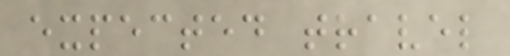expected travel
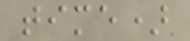time)
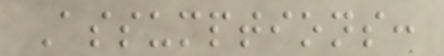Assumptions:
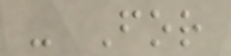- For
